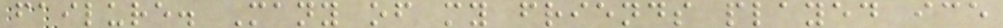failure. Many of my friends played ice
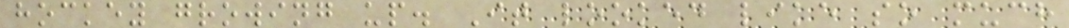hockey growing up. It looked like so much
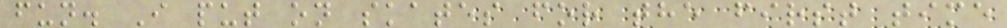fun. I put on skates for the first time
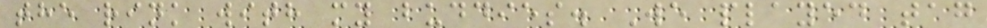the rink with my buddies. We played tag
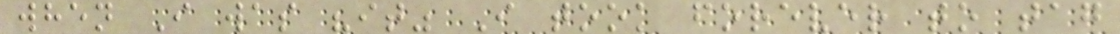when I was "it" I took forever to tag
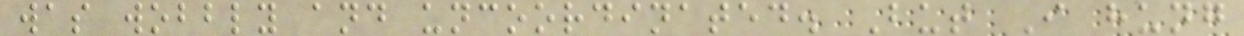was wobbly and uncoordinated. But I hung
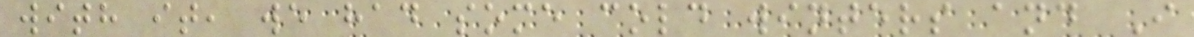with it, we had some cold winters and I
